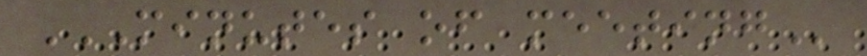MINUTES OF MEETING
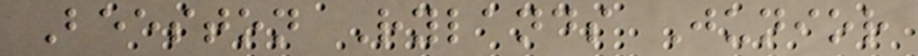Beeston Rylands Junior
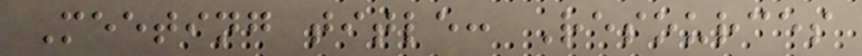Meeting title: Resources
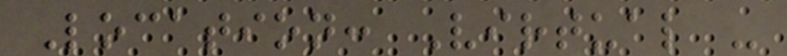Location: Virtual -
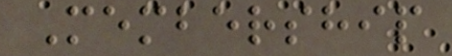Membership
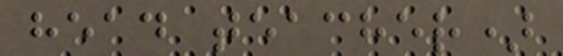head teacher)
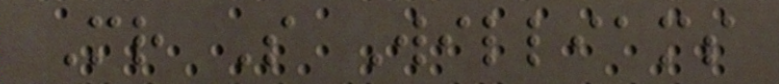Mr S Williams
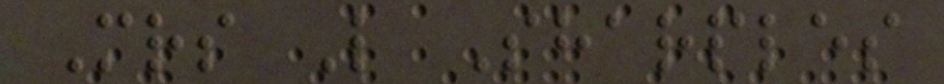Mrs L Sharples
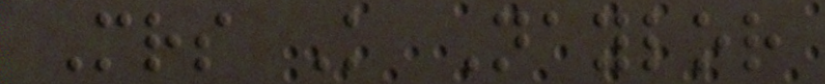Mrs K Naylor
